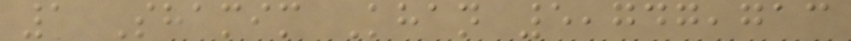1 Shamim Khan 5,747,713
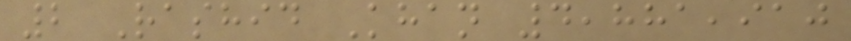2 Rashid Khan 4,881,910
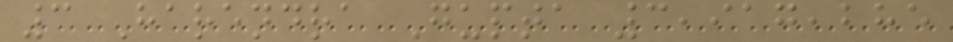3 Harendra Gupta 3,917,285
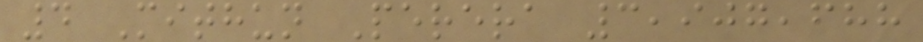4 Mithun Perera 3,907,688
